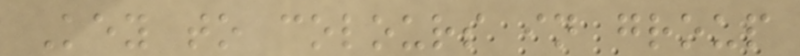Key to colours in group
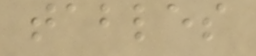tables
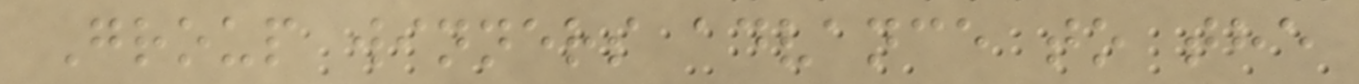Group winners advance to the
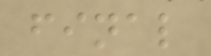final
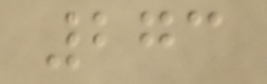273
